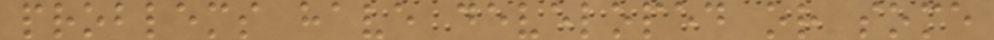problems have developed or some
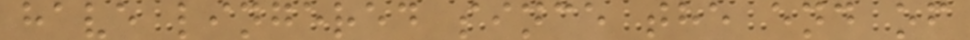have lingered since the end of
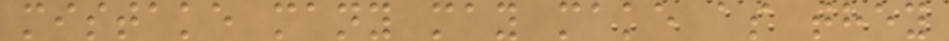mistake many may make as they
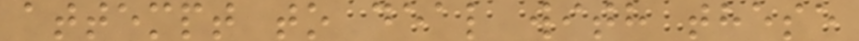attempt to deal with these
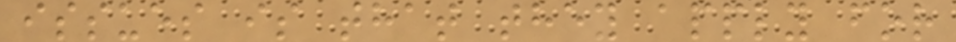issues is that they apply for
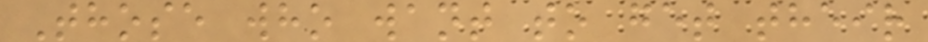Those who want to get their
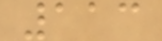113
